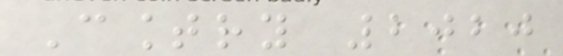Country 2020
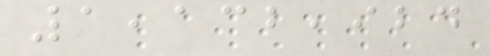1,132,924
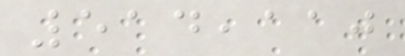514,110
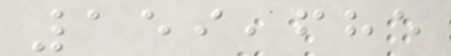159,685
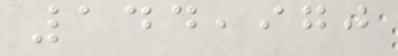144,970
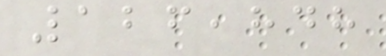126,848
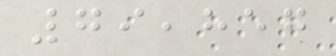79,857
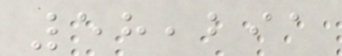58,291
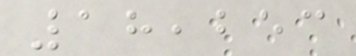18,253
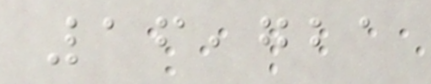16,721
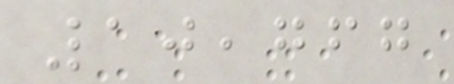10,767
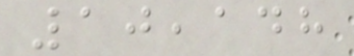10,148
